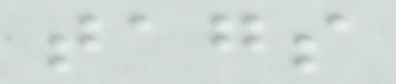tags
